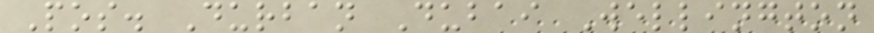Pos. Durban Dubai Wellington
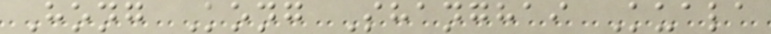Hong Kong Shanghai Kuala
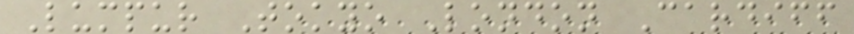Lumpur Tokyo London Cardiff
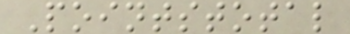Pointstotal
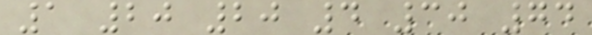1 20 20 4 30 74
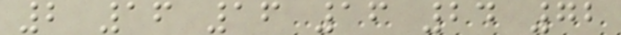2 16 16 16 24 72
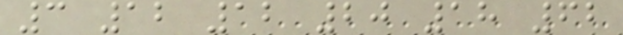3 12 12 20 18 62
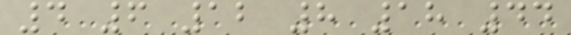4 6 12 8 18 44
